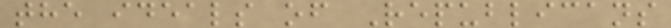the ideals of Republicans
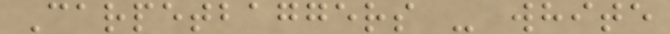Carpetbaggers - white
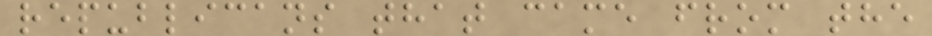republicans that came from the
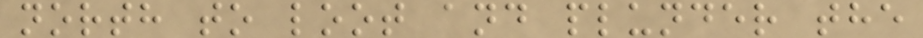north to loot and plunder the
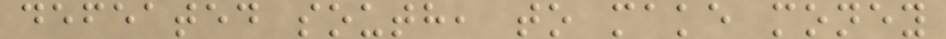defeated south, to make money
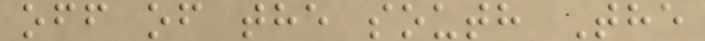off of the south The
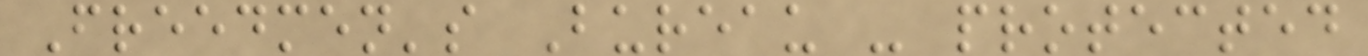Freedmen's Bureau - protected
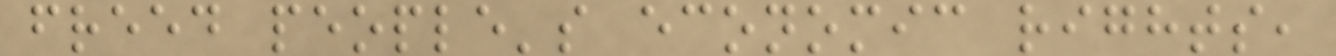freed people's economic rights,
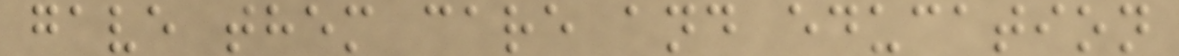gave them care and education
